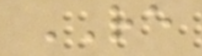RE
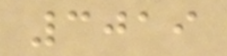3019
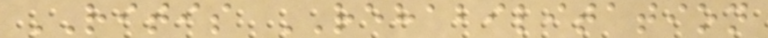RITIS REHABILITATION
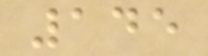145
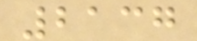2137
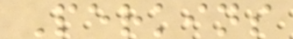Perkins
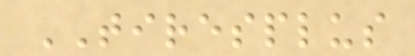TIRESPLUS
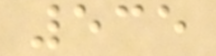535
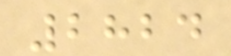2824
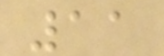11
